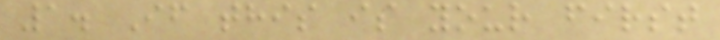1. If this is your first
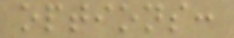options:
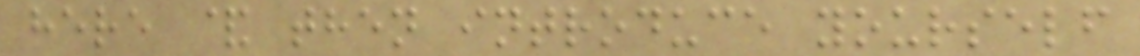here & then introduce yourself
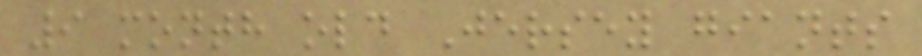9 month old Jersey giants
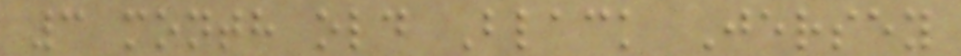3 month old Black Jersey
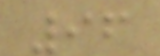96
